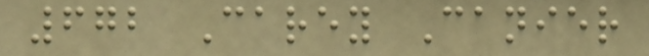672 Carey Canier
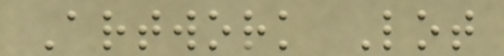Artwork Lot
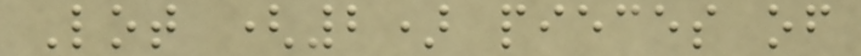Lot (2) pieces of
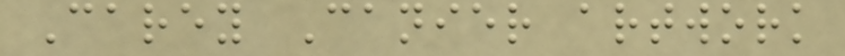Carey Canier artwork
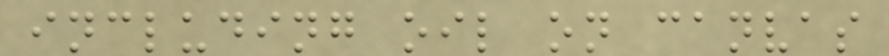including oil on canvas
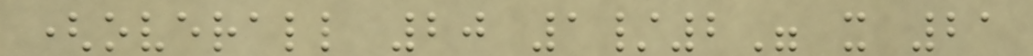(overall 20 1/2" x 21
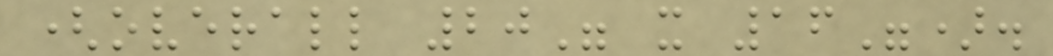(overall 20" x 16").
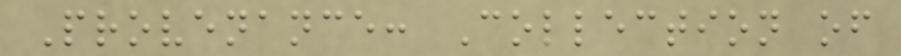Provenance: Collection of
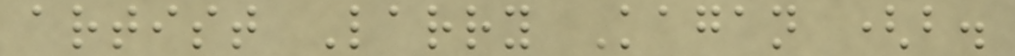artist Larry Kagan (b.
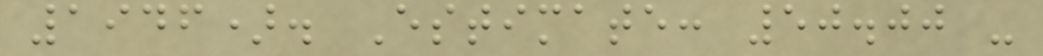1946). Estimate: 50.00 -
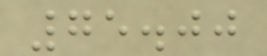75.00
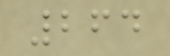264
